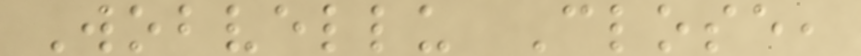Wobvellu Close,
